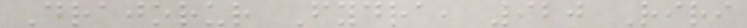Drajorur Fydra, 920 Riri
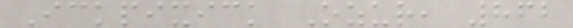Ickpixick Ozur, 862
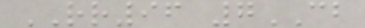RR96 7CB
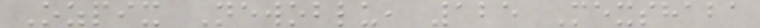Ozpix Newoblu, 125 Mexshaba
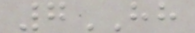7HH
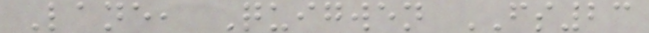Lane, Quigwen FS23
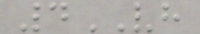4VH
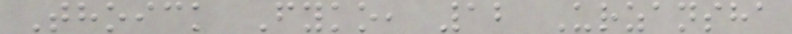Thoick Fyko, 12 Urzansha
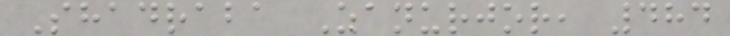Shadraba Zanurjor, 484
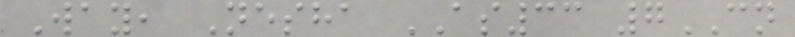Way, Nesha AS33 7CN
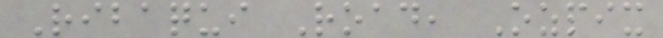Ribaqui Road, Ozpix
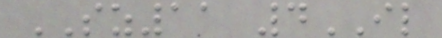SZ11 4IL
